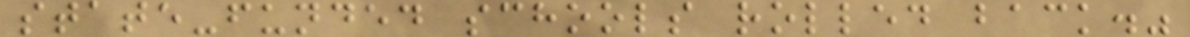state-funded schools rolled back."
